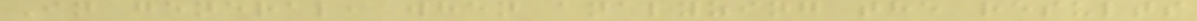In general, when analyzing the results
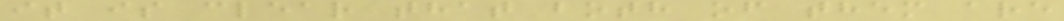it is clear that both of them are
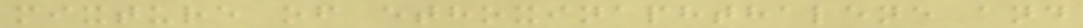mixture of ethoxinaphthalene and
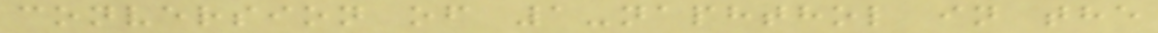conversion of 1-naphthol in the
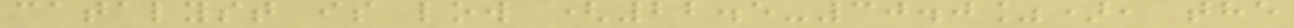catalyst is low (22.5-30.0%), the
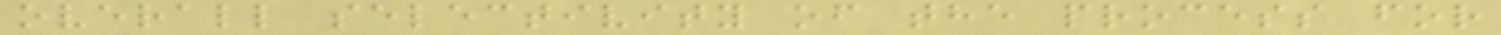overall selectivity of the process for
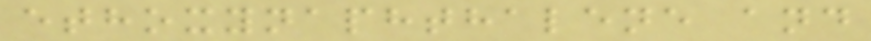ethoxynaphthalene and
